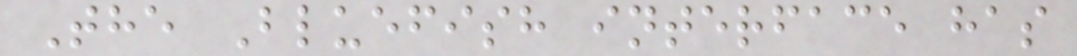The Bluefish interface has
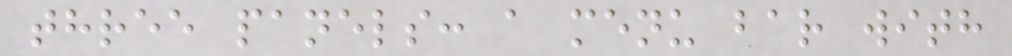three panels: a menu bar with
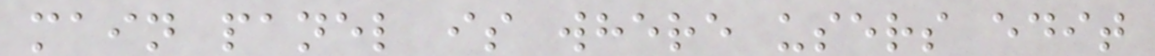main panel is where users edit
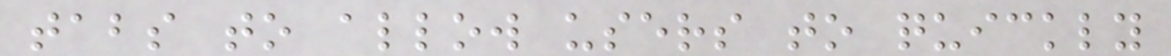tabs to allow users to quickly
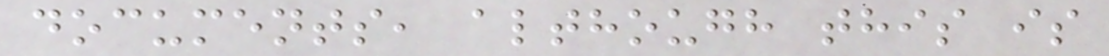documents, although this is
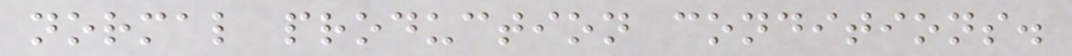normal production conditions.
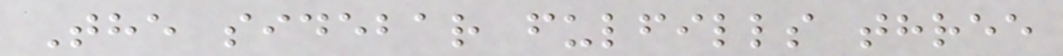The sidebar fulfills three
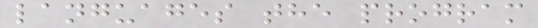languages the program
